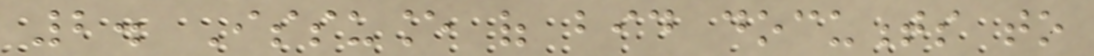2. Issuance of bid documents to
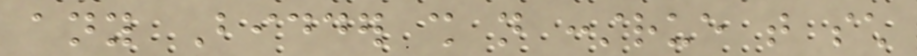any Bidder shall not construe that such
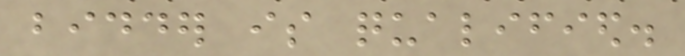bidder is qualified.
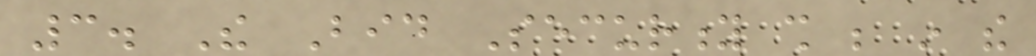3. The Bid Security shall be in the
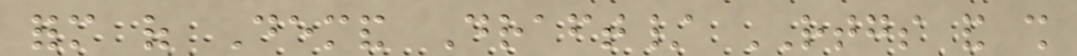form of Demand Draft/ RTGS and shall
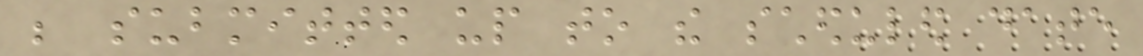be submitted up to the scheduled date
